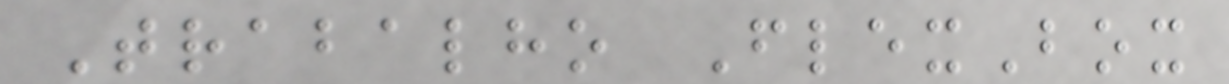Trabalho FlexBox
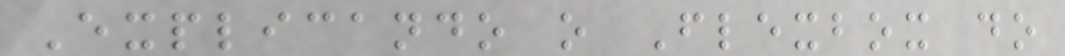Explicando o Flexbox do
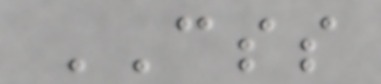CSS
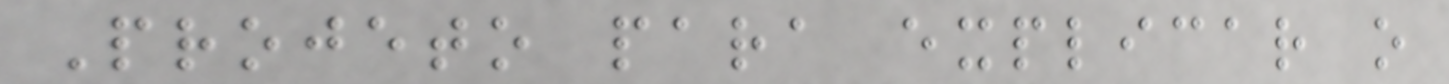Projeto para explicar o
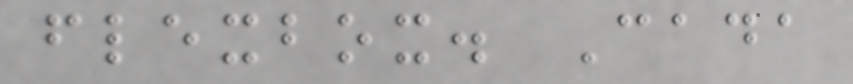flexbox. Cada
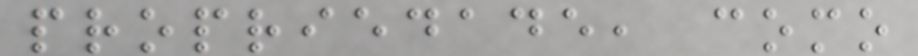propriedade, como
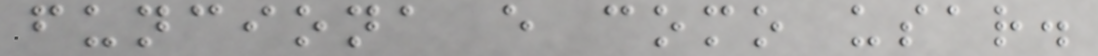funciona e como usar.
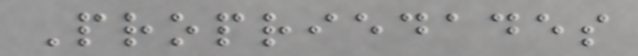Propriedades
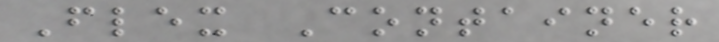Flex Container
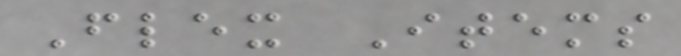Flex Items
